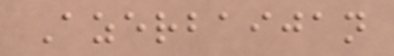Azerbaijan
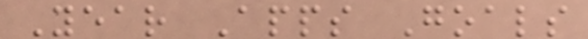Year Apps Goals
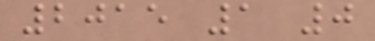2015 1 0
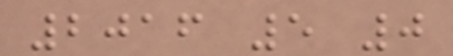2016 5 0
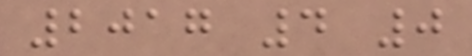2017 4 0
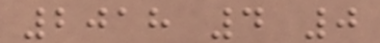2018 4 0
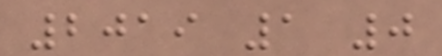2019 1 0
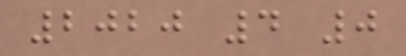2020 4 0
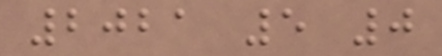2021 5 0
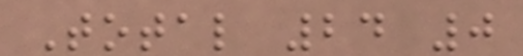Total 24 0
